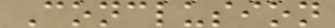Conclusion
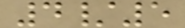4/5
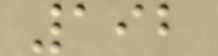192
